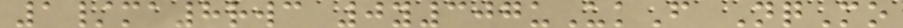1/ma8rwc 0y307uUkF NqMo
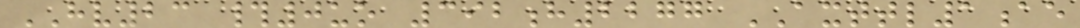HV23 #0uo 392h2277 AXTTL1ae
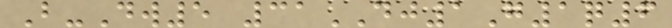B-Dw5 31DJ1G1q6
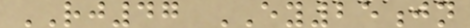RJ47 EY25jn
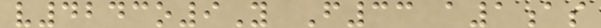v4243o9Y F33 a1as
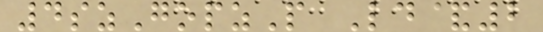4szGopzP Ld&2
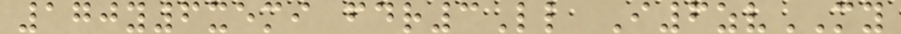170y6xemi fdr3Ll I6zvMY
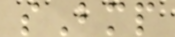sBmp
